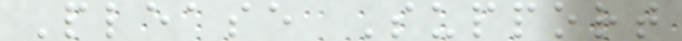Please Support
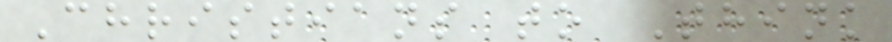Christians to Think
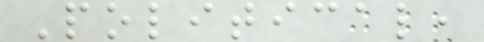Political,
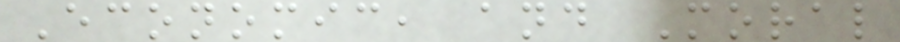Economic, and Moral
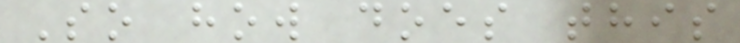So how does this
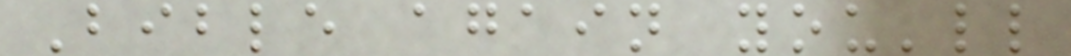Bible again you'll
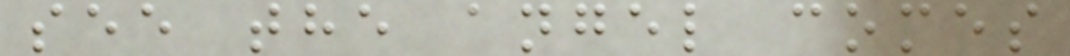see the angel comes
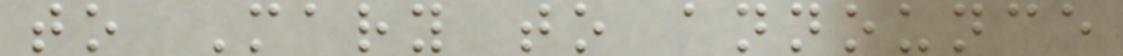to Mary to announce
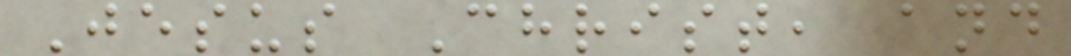Jesus Christ, and
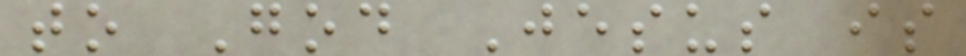to God Jesus is
